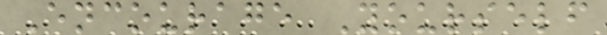Encourage Yourself
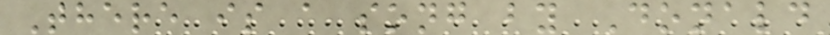There is a song by Donald
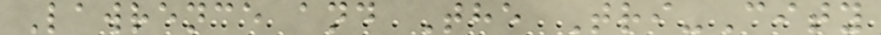Lawrence and The Tri-City
